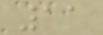11
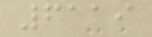6119
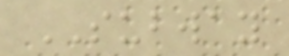SUBWAY
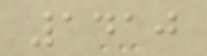1410
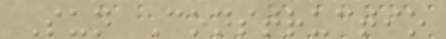Sun Constructio
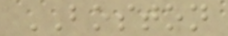BOSTON
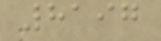8197
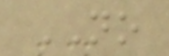NO
